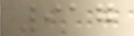917
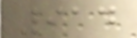914
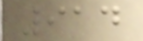914
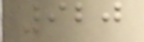920
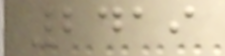2419
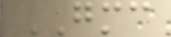GMC
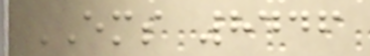EMS 8446
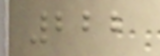222
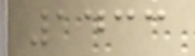1433
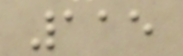115
